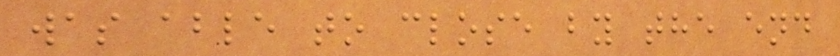was able to close by the end
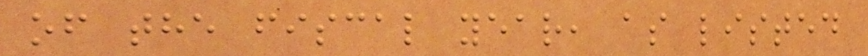of the fiscal year, as listed
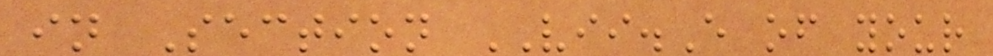in Section VII.E of your
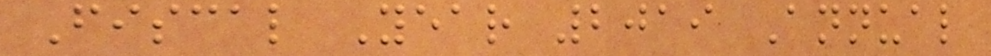Fiscal Year 2019 Annual
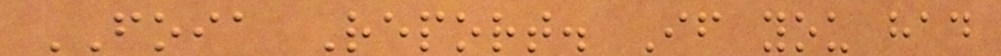FOIA Report. If you had
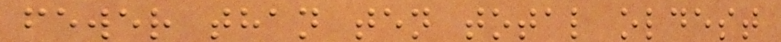fewer than ten total oldest
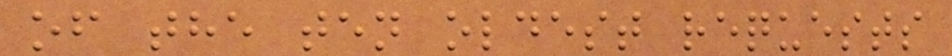of the ten oldest requests
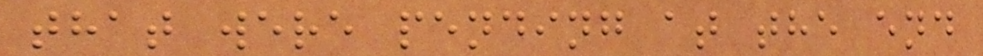that were pending at the end
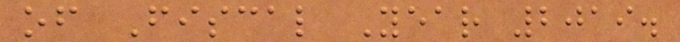of Fiscal Year 2019.
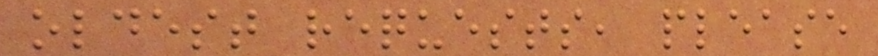oldest requests, please
